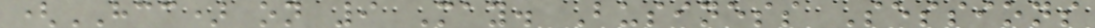(HCC) on 9 May. Business Sessions
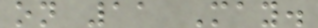on 11 May.
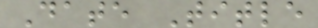Date Title
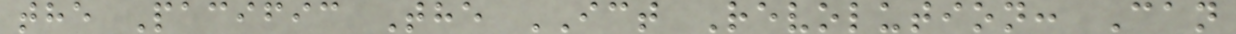the Pacific The ICT Revolution: Can
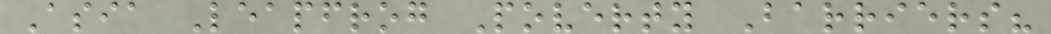Asia Leapfrog Poverty Barriers?
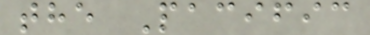the Pacific
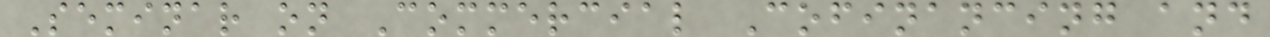Seminar on Commercial Cofinancing and
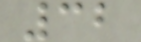32
